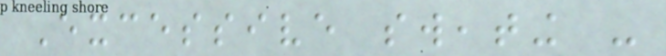Excessive sweating -
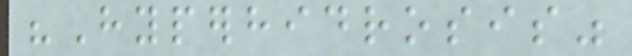"Hyperhidrosis"
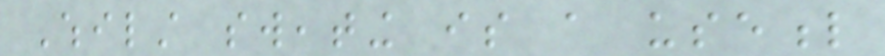Whilst sweating is a useful
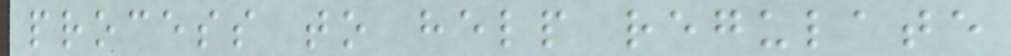process to help regulate
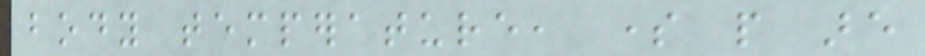body temperature, some people are
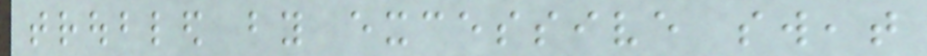troubled by excessive sweat
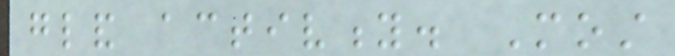gland activity. Most
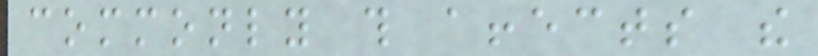commonly this affects the
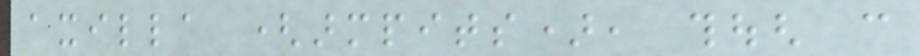axilla (armpits), though can
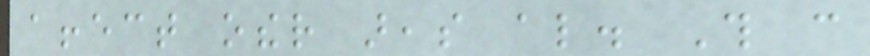affect other areas also. This can
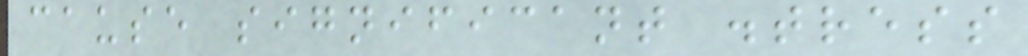cause significant distress
